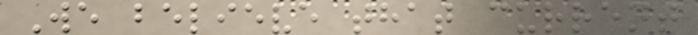We believe that current
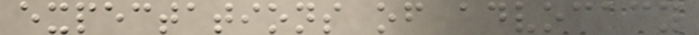expectations of advocacy
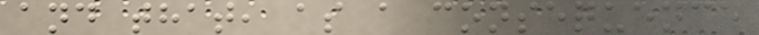and that, as a consequence
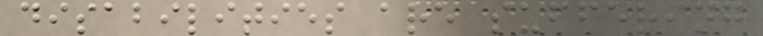disabilities are suffering
